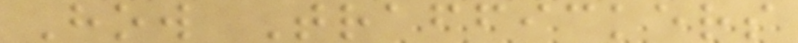How Traffickers
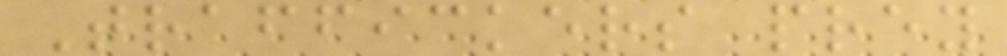Traffickers prey
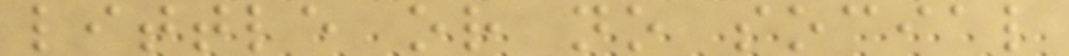little or no social
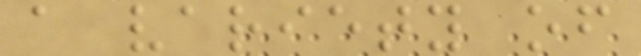a variety of
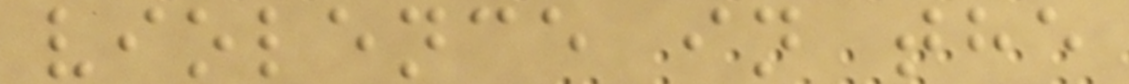violence in the
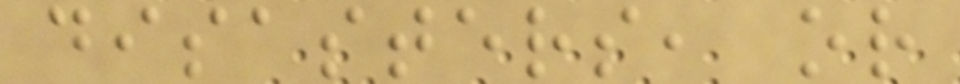disasters, or
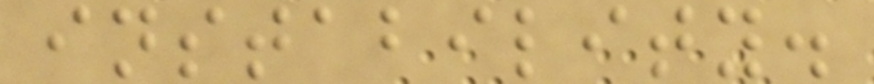instability.
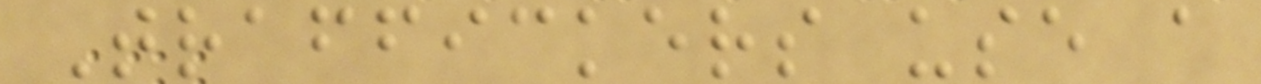Traffickers use a
